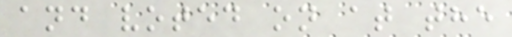and voted on at the
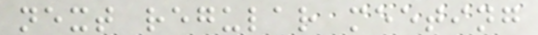next regular meeting
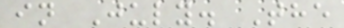in July. The
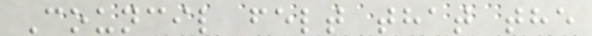Council felt that the
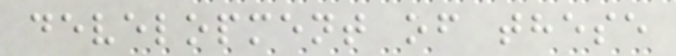development of these
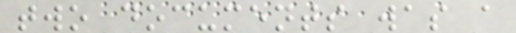two documents was a
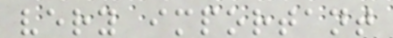very important
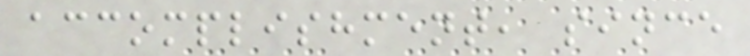accomplishment, since
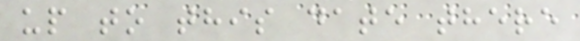up to this date there
